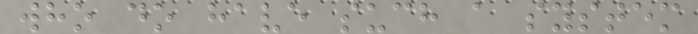who do have such a system
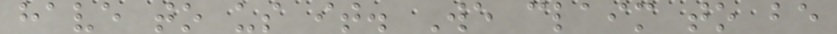have to us it. We claim to be
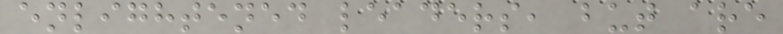enlightened leaders, but are
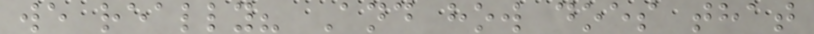we really? And how does that
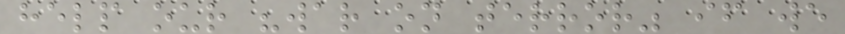help our "war on terror" if we
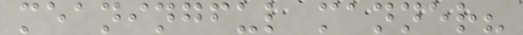meaningful manner?
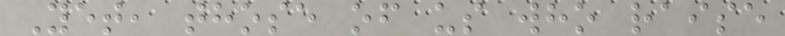Yet, those of us who raise
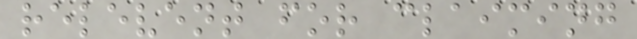relevent for claiming
